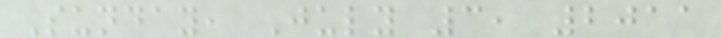Sunday, July 3, 2011
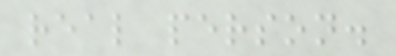real person.
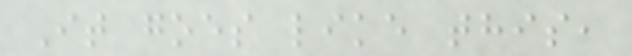It goes like this,
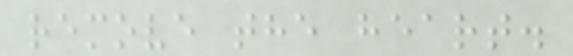remove the heart.
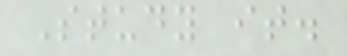Study it.
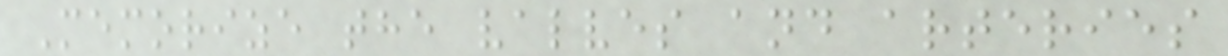Memorize the valves and arteries
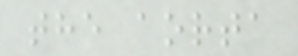the aorta
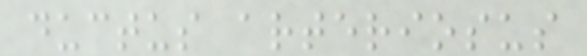ductus arteriosus
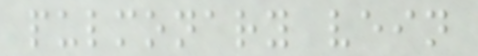pulmonary vein
